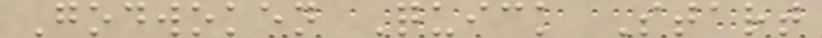Godwoken Quick Start
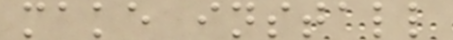make install
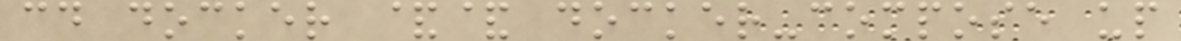cd docker && docker-compose up
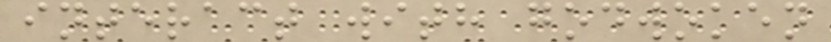interact with godwoken
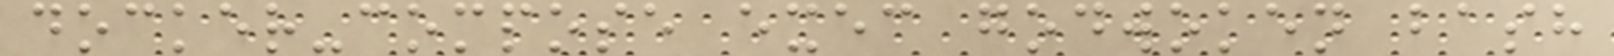docker-compose exec godwoken bash
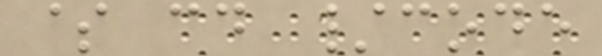$ cd /code
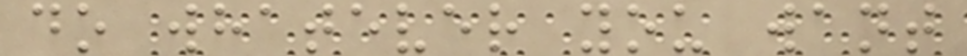do whatever you want
